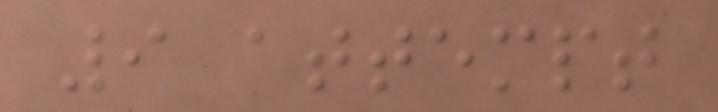9 attempt
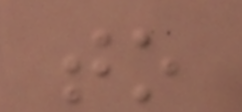to
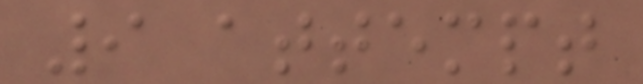9 attempt
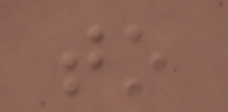to
